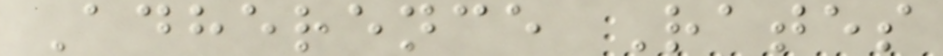Adherence Rates
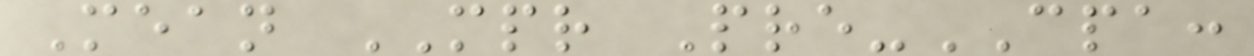Mean MPR Pre-CPA:
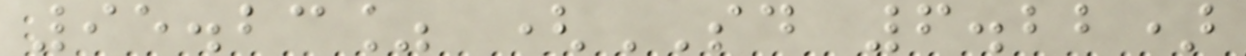95.23% (SD 6.22)
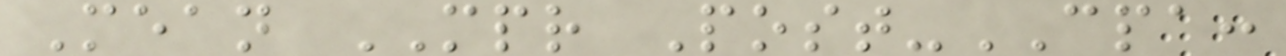Mean MPR Post-CPA:
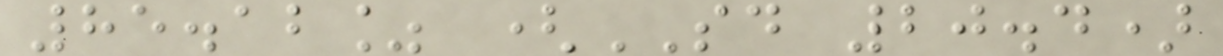85.12% (SD 20.4)
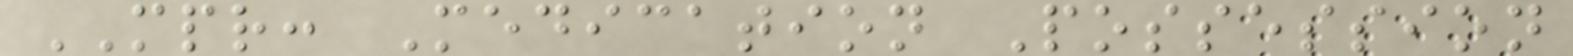MPR: Medication Possession
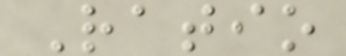Ratio
